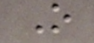O
